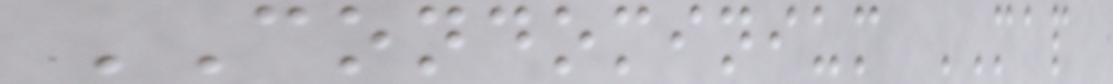CONDOMINIUM MAP
